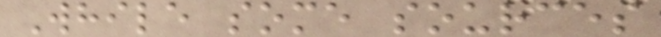While some sources
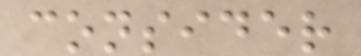consider
